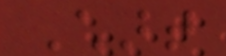Chart
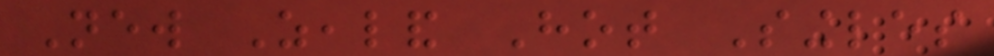New Zealand Hot Singles
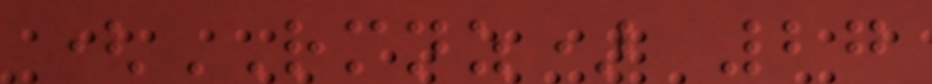(RMNZ) 27
